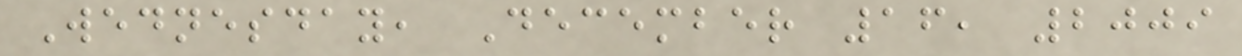Wednesday, December 16, 2009
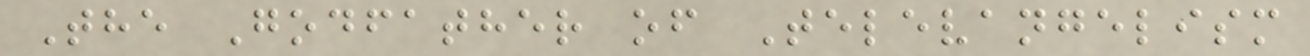The Godfather of Televangelism
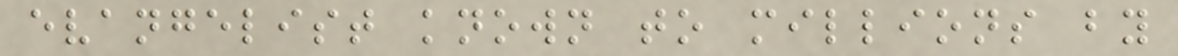evangelist known to millions by
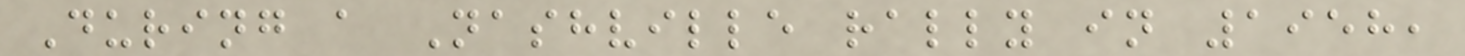During a Nashville rally in 1958,
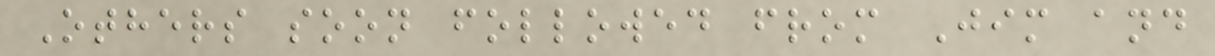Others soon followed from Jim and
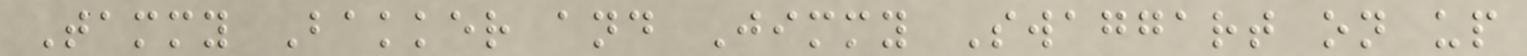Tammy Bakker and Jimmy Swaggart on up
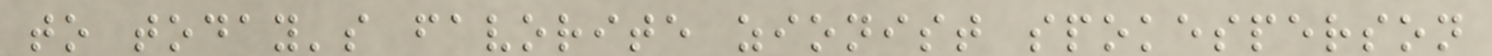to today's favorite zionist spokesperson
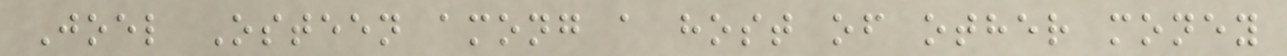Joel Osteen among a host of other money
